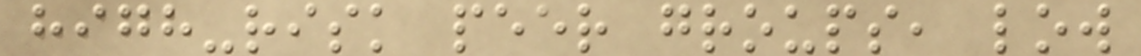high-risk peer groups, low
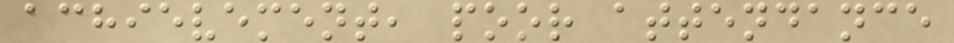achievement, poor attendance
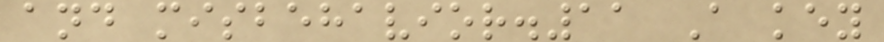and misbehavior.11 A key
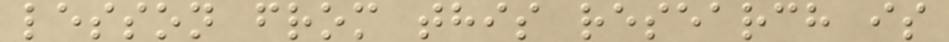lesson from this research is
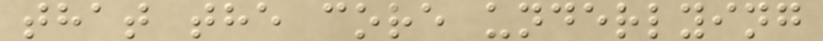that the core underlying
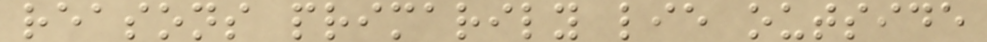reasons primarily lie outside
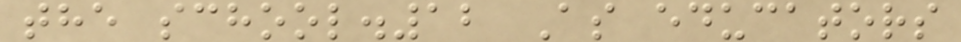the school.12 As educators
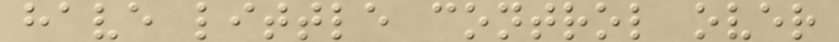have little control over
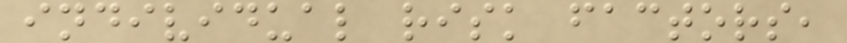individual risk factors,
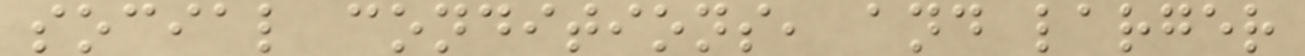social conditions, and larger
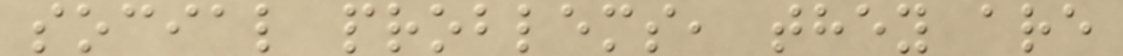social problems, they are
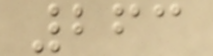263
